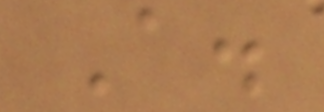A.
